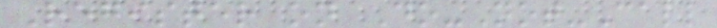Register on Do-Not-Call
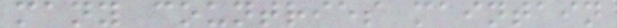many countries maintain
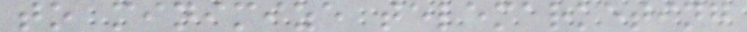to minimize telemarketing
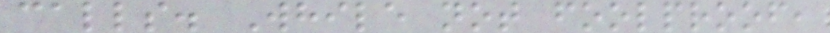calls. While not foolproof,
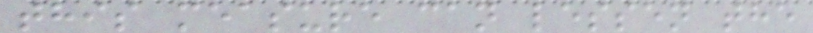this measure can lessen the
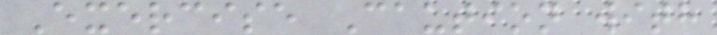Exercise Caution with
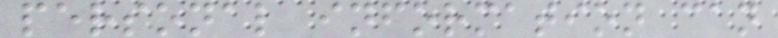personal information can
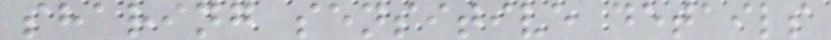sharing sensitive details
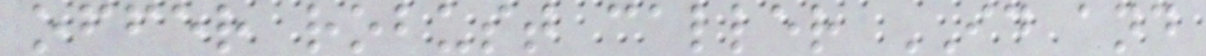offer robust caller ID and
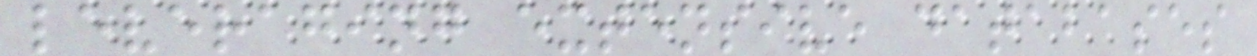leveraging extensive databases
